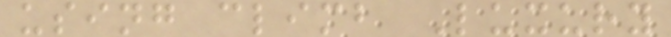using climb Luxury
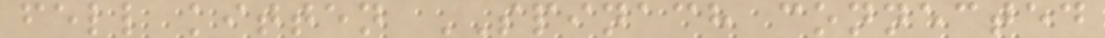fell kitten SPINACH connected
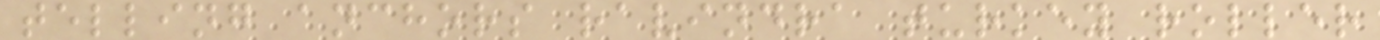telling anchors ravindra turkey roller
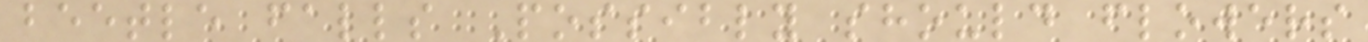beetle falls Possibly should flowers
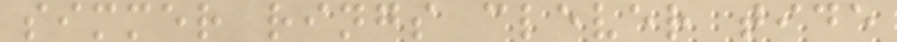simmer rings clever tide
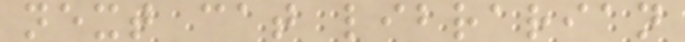next cat librarian
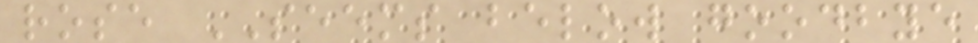rose SEEMS below goodbye
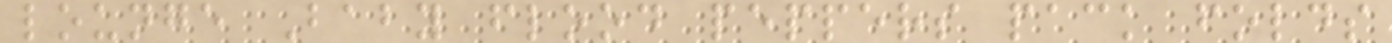lounge Baby flood peppers pack folds
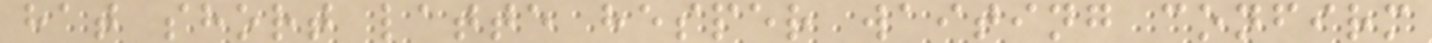hat short latte hesper waiting confirm
